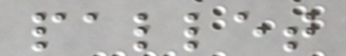pallet
